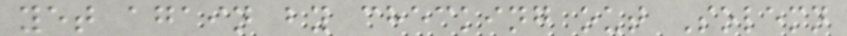yet again by checking out Solemn
